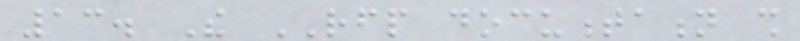13. The RFP documentation shall
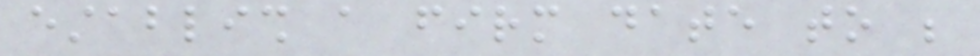establish a firm date to be
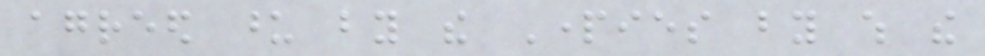agreed upon by the Parties by which the
